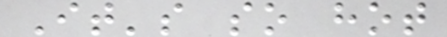It's so hot
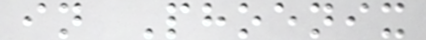in Phoenix
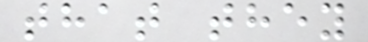that they
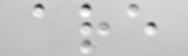are
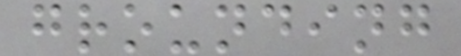grounding
